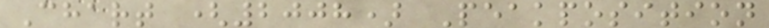Chart (2008) Peakposition
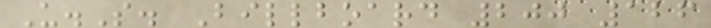U.S. Billboard 200 126
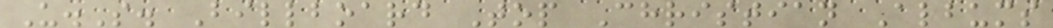U.S. Billboard Top Christian Albums
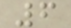6
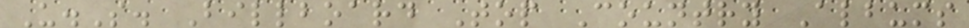U.S. Billboard Top Country Albums
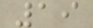19
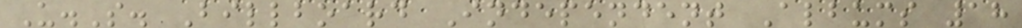U.S. Billboard Independent Albums 18
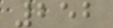252
